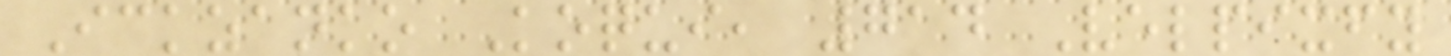Ickzanko Koqui, 714 Velpixfy
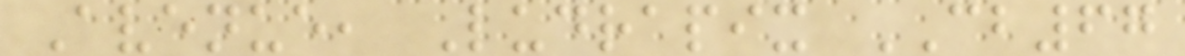Avenue, Ludrapix CB67
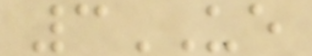3UE
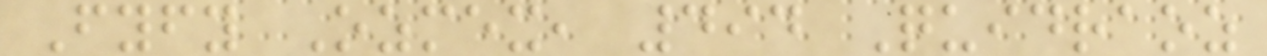Fyfy Ozmex, 494 Quidraoz
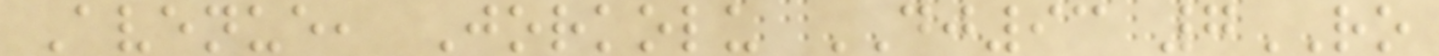Avenue, Jorkolu DJ93 7RO
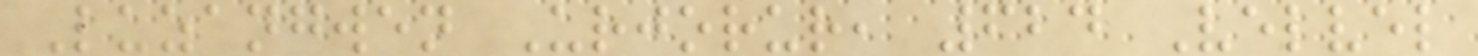Luzangwen Urjorur, 624 Velvel
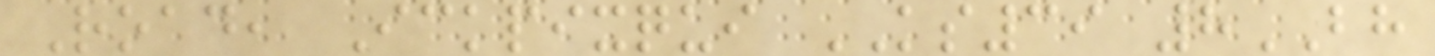Road, Ickpixqui KS39 8BH
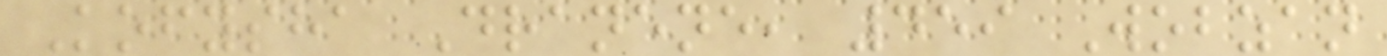Kofysha Dranene, 459 Wobzan
